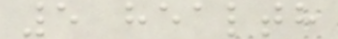5 health
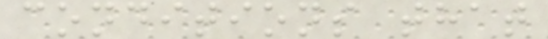conditions that
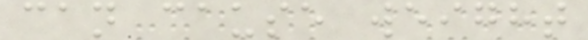can cause weight
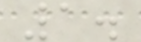1.
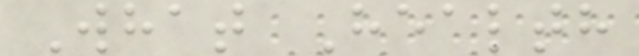What Health
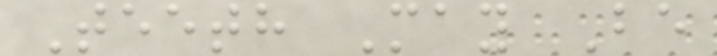Teeth May Be
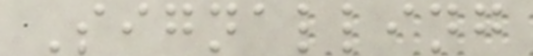Signalling
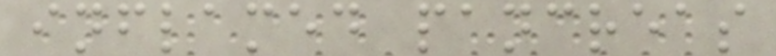inflamed pancreas
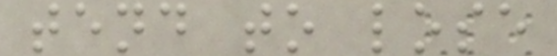tend to lose
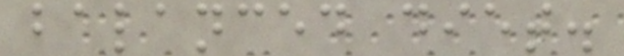balanced diet.
